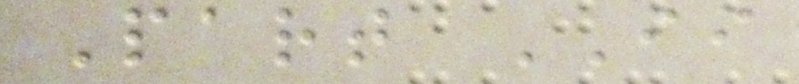Part II
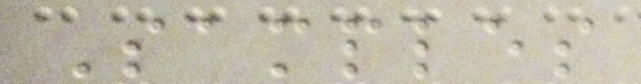Samples
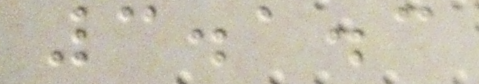3.1.3
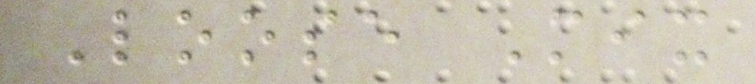Loose Mix
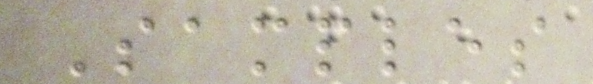Samples
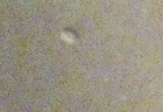a
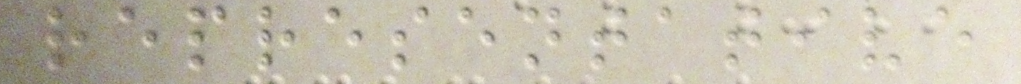representative
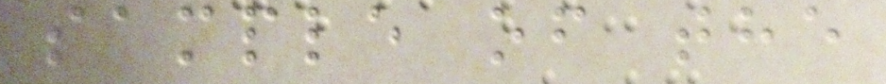sample of the
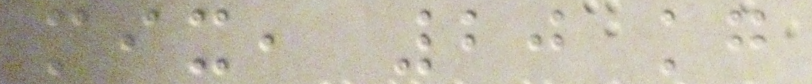mix, 20 kg
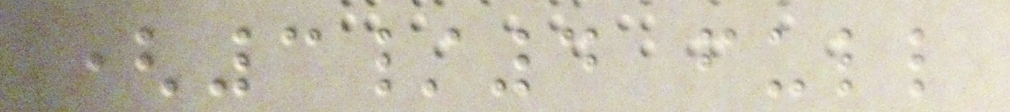(3/4 full
